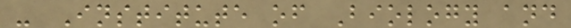- Institute of Biology and
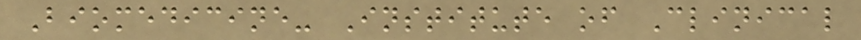Biomedicine- Institute of Clinical
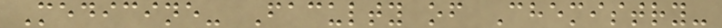Medicine- Faculty of Chemistry-
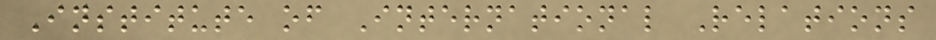Institute of International Relations
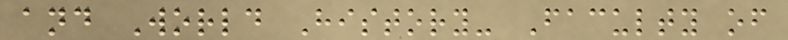and World History- Faculty of
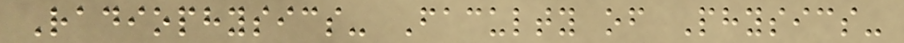Radiophysics- Faculty of Physics-
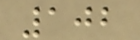102
